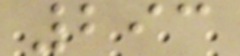293
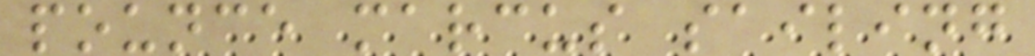pounce marcus sailing
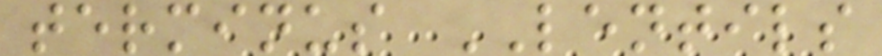terminus LENTILS
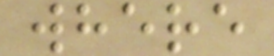where
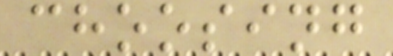choosing
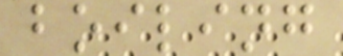boiling
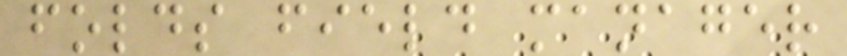folds field manager
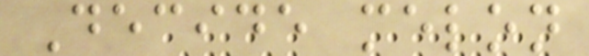Decide melon
